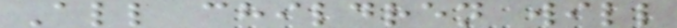All children will
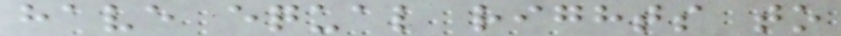have equal rights to
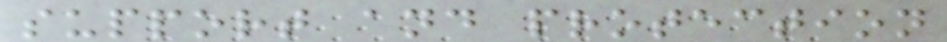support and protection
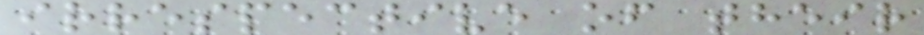irrespective of their
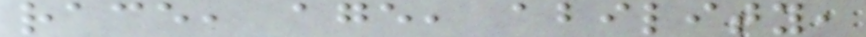race, age, ability,
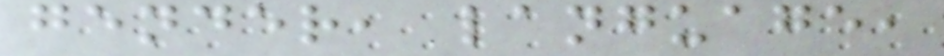gender, language,
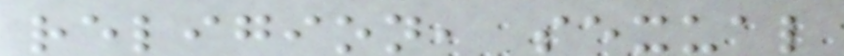religion, sexual
